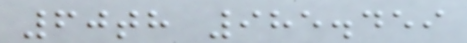60th 985.459
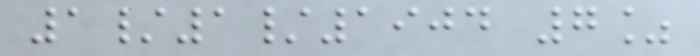1/1/1904 7%
